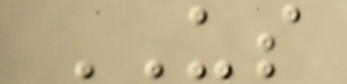US
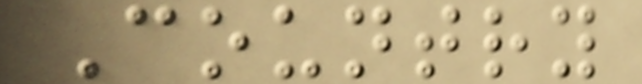Country
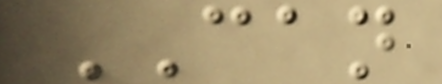CAN
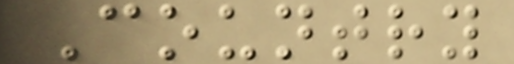Country
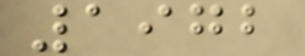1972
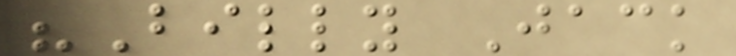"Billy Jack
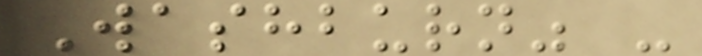Washburn" -
